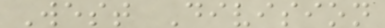West Division
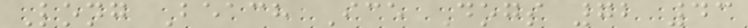Long Beach Ice Dogs 72 43
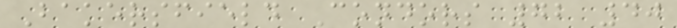Bakersfield Condors 72 40
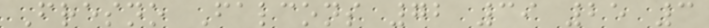Fresno Falcons 72 39 25 3
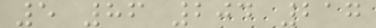5 86 204 217
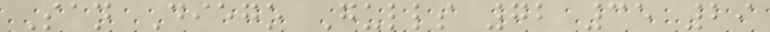San Diego Gulls 72 35 29
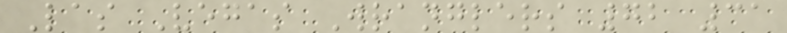Las Vegas Wranglers 72 31
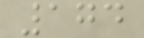174
